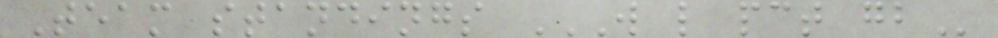Team standings W L PCT GB
